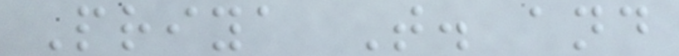Priya T. and
